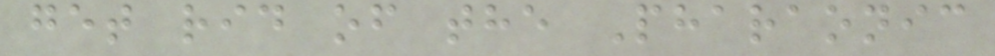get rid of the Pharaonic
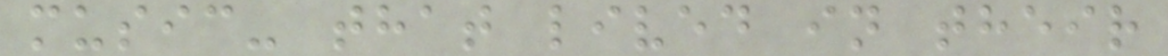music- that lived in their
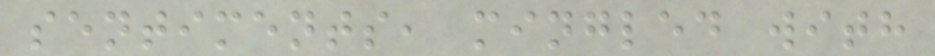sentiments, mingled with
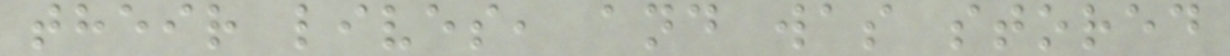their lives, and was stored
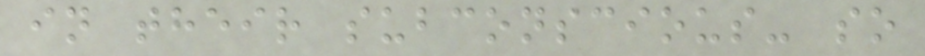in their subconscious- so
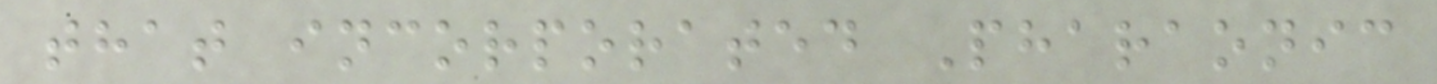that incorporated Pharaonic
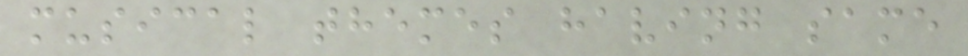musical themes having same
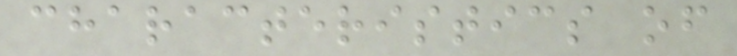characteristics of
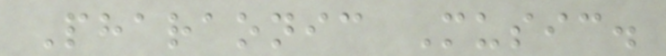Pharaonic Music.
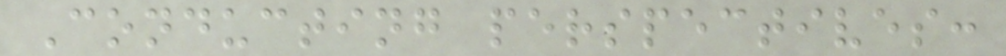Conducting perspectives:
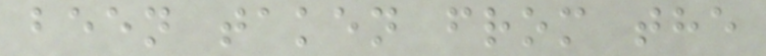been taken from the
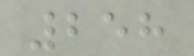258
